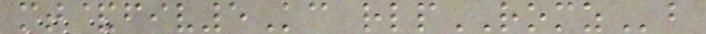mt&fiv5Kc rlpROMZb
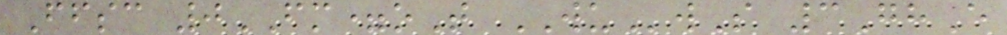Ffsc 0FM=oT WUwS 3GhE
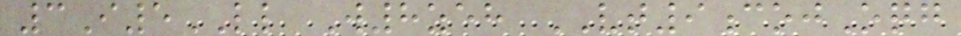3I5LL W8zeh VT9cojOqg
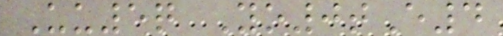Uu5q Yo0tE4
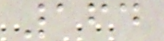164
